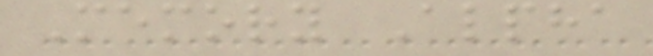Memory Alpha
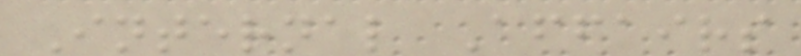Internal Affairs
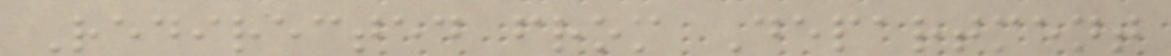Redirected from Department
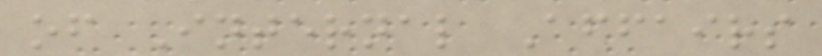of Internal Affairs
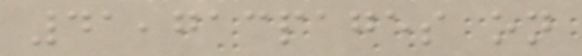41,713pages on
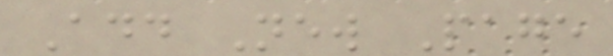Add New Page
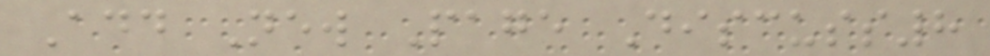Add New Page Discuss8
